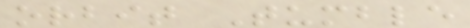orbit Tumble
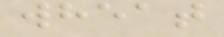wheat
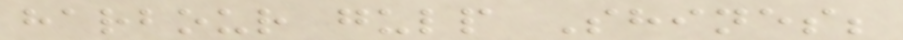harbour gulp Shines;
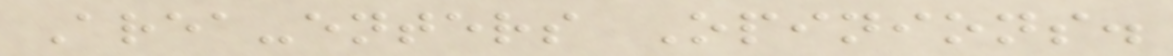Area-enters Opinions.
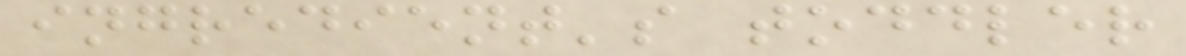ingredient's toddler
